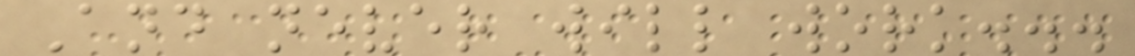And never will work...
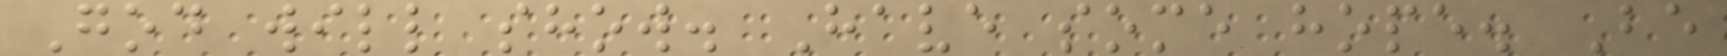God will show. Have some hope. Be
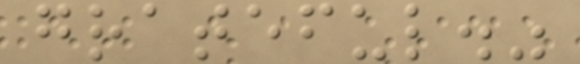grateful."
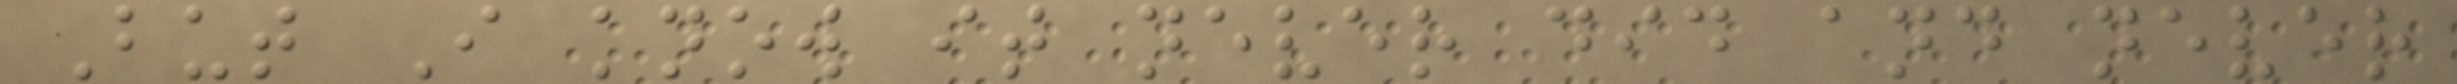But I know it never did and never
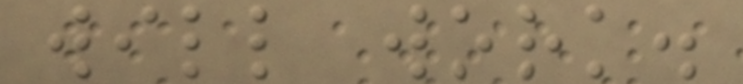will work.
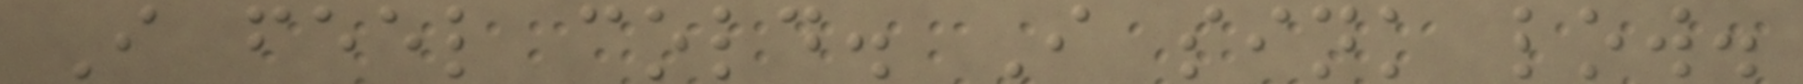I feel cold. I sink low.
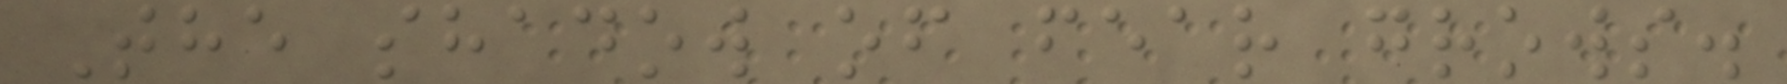The shadow of fear grows.
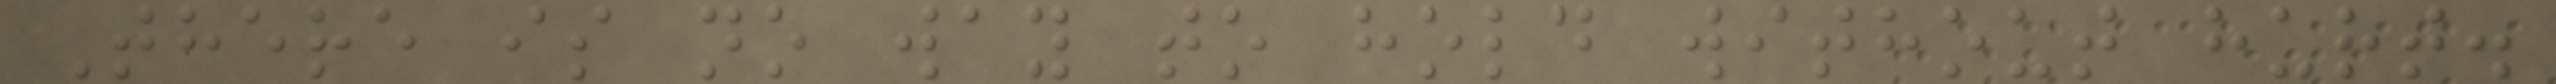There is no way to hold without hurt.
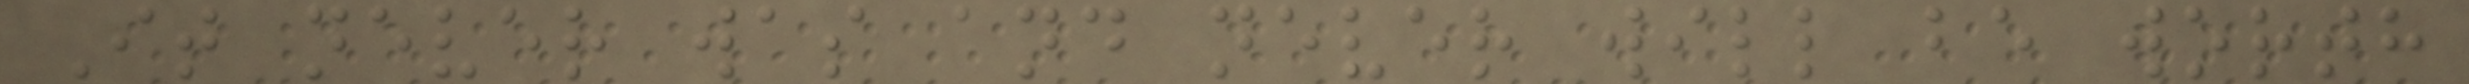It never was and never will be worth
